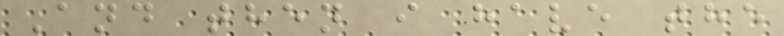And then i have the
